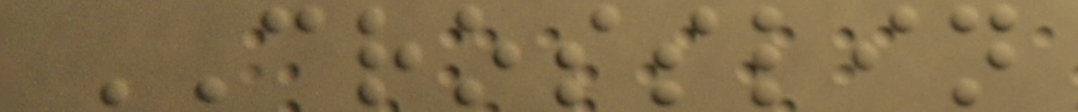CROSSLIN
